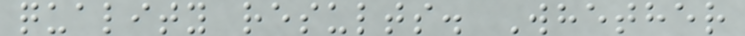quality results. Whether
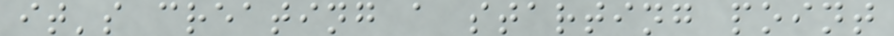it's creating a starting point
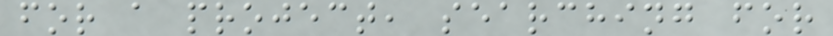for a project, searching for
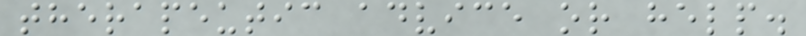therapeutic advice or help.
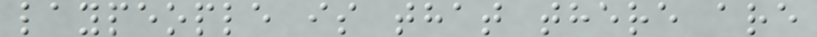laypeople is that there are
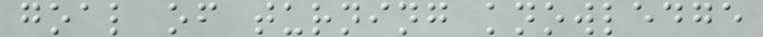goal of turning knowledge
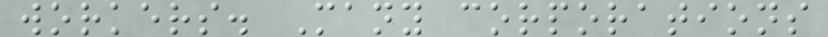workers. Many corporations
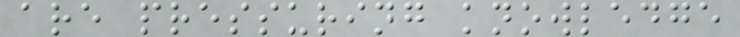are pressuring knowledge
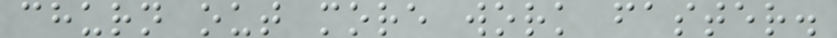churn out more work faster.
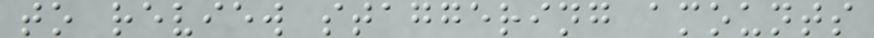to review staggering amounts
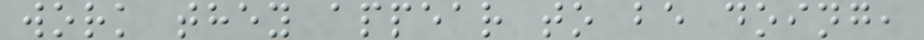work they appear to be doing,
